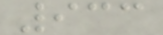933
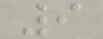9
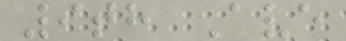9th Ave
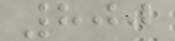800
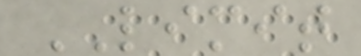LIMIT
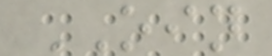OIN
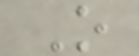O
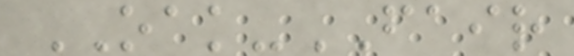OAK-FAIR
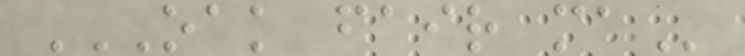OAK FAIR MA
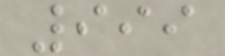999
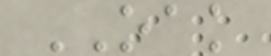OAK
